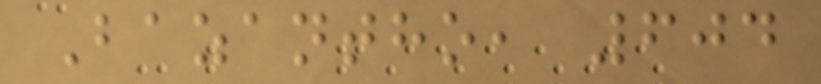Bazantho, 604
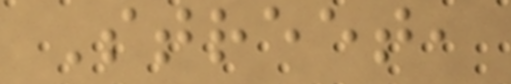Street,
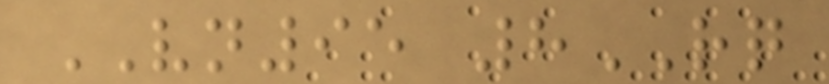VN95 8RQ
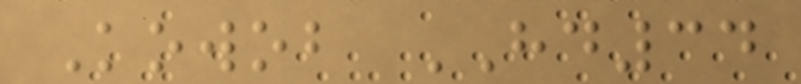Kowob HD34
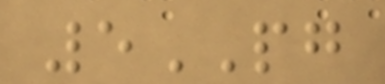5PG
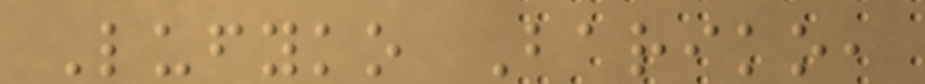Lufyko Bariko,
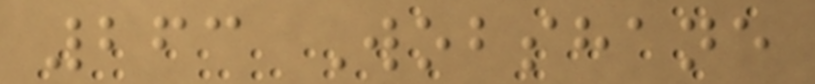263 Wobshane
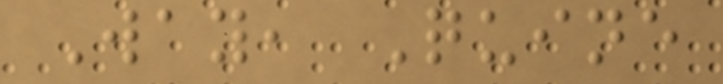Way, Quine
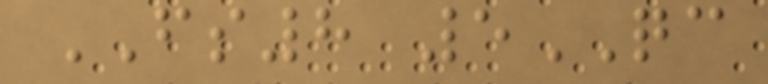FS8 5QC
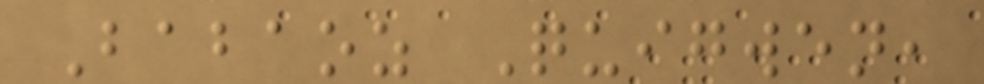Babaoz Quigwen,
